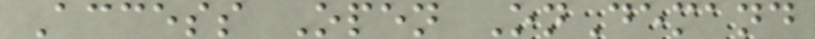Access Open OnDemand
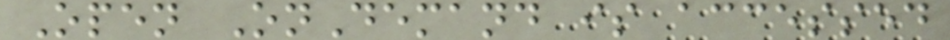Open OnDemand is accessed
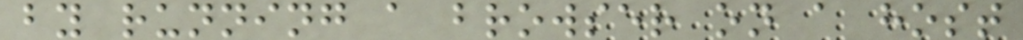by running a browser on a host
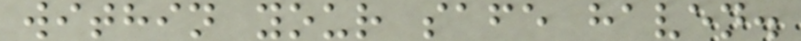within your safe haven.
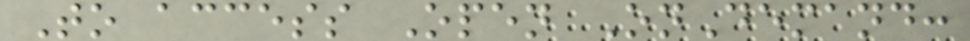To access Open OnDemand:
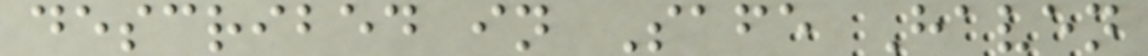described in Safe Haven
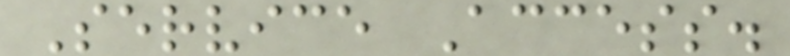Service Access.
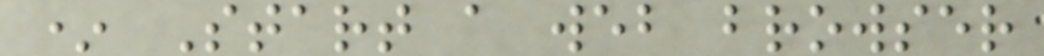* Start a web browser
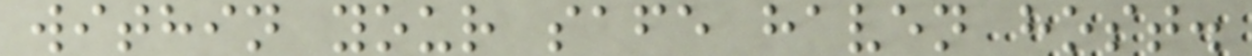within your safe haven host.
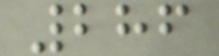286
